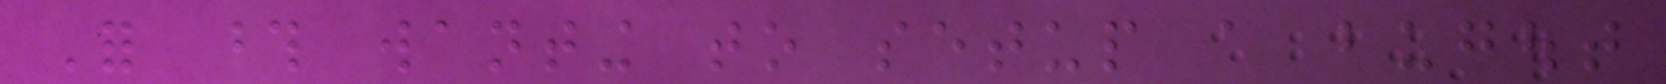For those wanting to setup a bugout
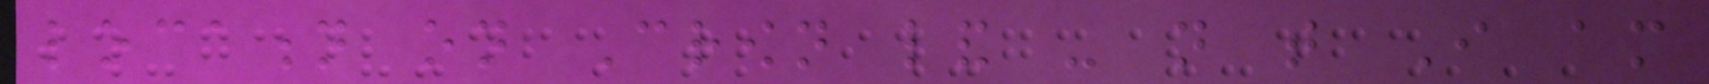location on Crown land - not that I am
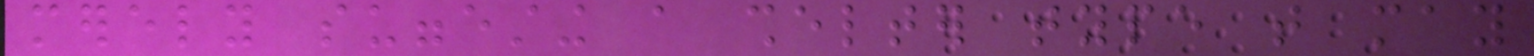merely suggesting a shelter type that may
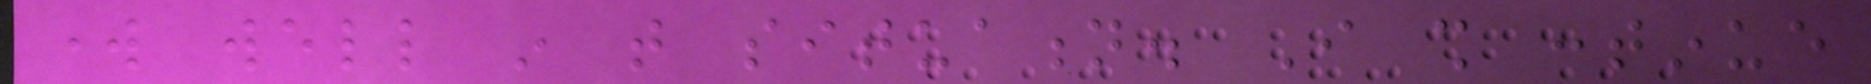work well in that situation. I shall continue
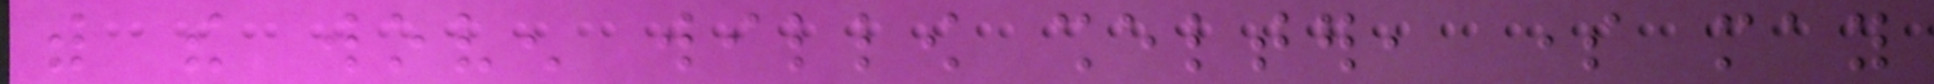with the woven willow shelter, some may
